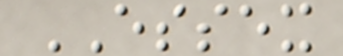ESSEX
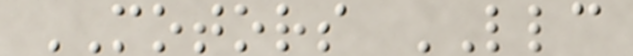MOTORS LLC
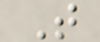T
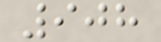908
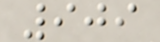909
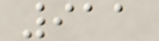911
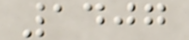1407
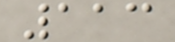113
